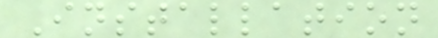Installation
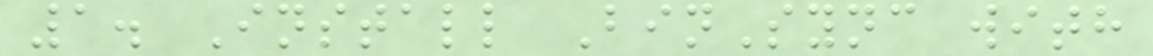1. Install BinSync with
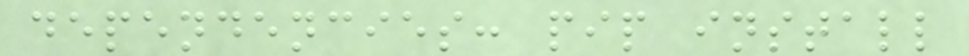dependencies: pip install
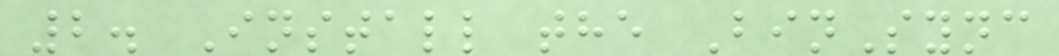2. Install the BinSync
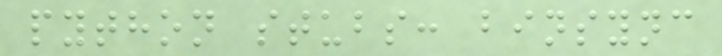python stubs: binsync
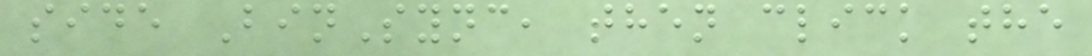side BinSync, then click the
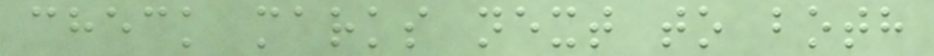check marks next to both
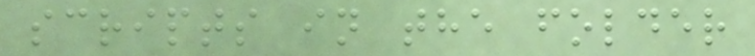scripts in the folder
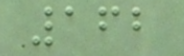162
